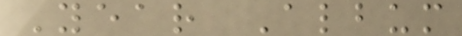Year Album
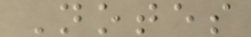Notes
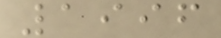1996
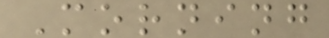Morning
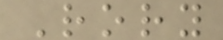Rory
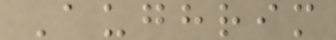Aughrim
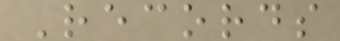Records
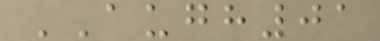AUGH01
